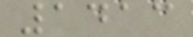1413
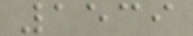1539
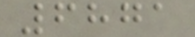6871
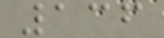136
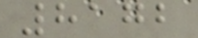8172
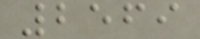2569
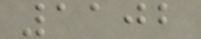1102
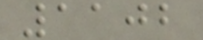1102
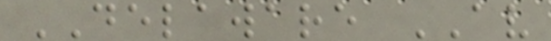DELAWARE AV
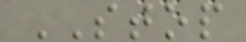STOP
